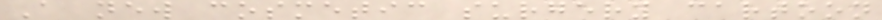A new cosmetic surgery cartoon
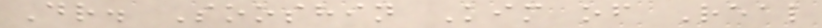Dr. Sooshin Kim of Real
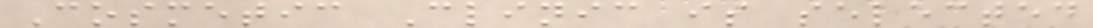Cosmetic Clinic is selected
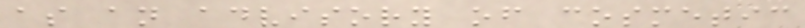as an advisory of cosmetic
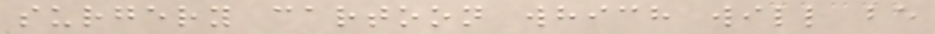surgery cartoon which will be
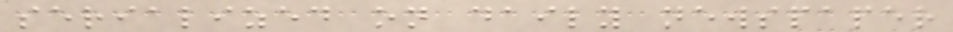serialized on daily newspaper
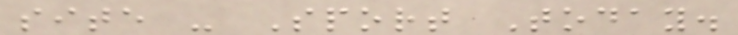site - Sport Today.
